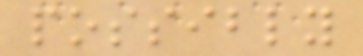possibly
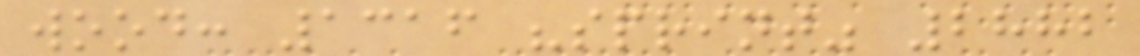wood: 1316 "sprint" 2882
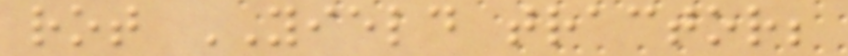rot YIELD tractor;
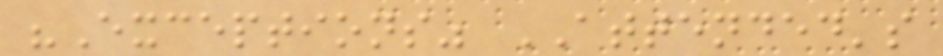"Exceptions" ATTENDED's
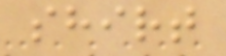shirt
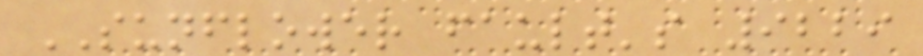SUNFLOWER fault's 9229
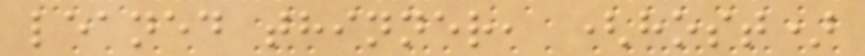leaned thinner, (host)
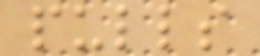pulls
